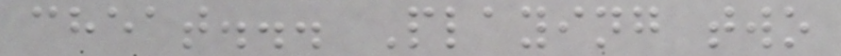cheat... Playing two
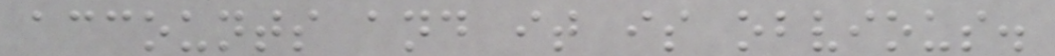accounts and it is obvious.
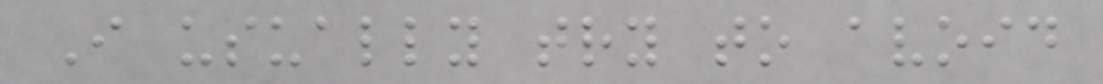I usually try to avoid
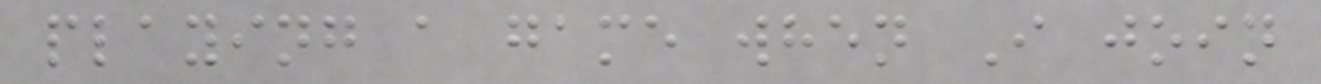playing a game when I join
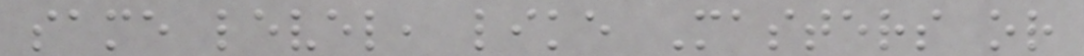same level, like Masters or
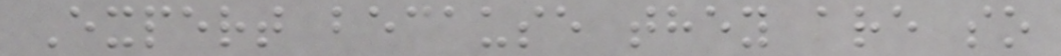Expert because they are so
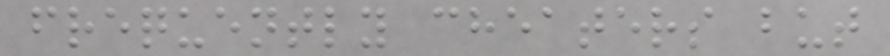frequently cheaters but
